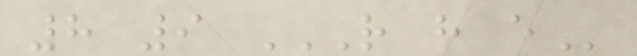8 9 R H E
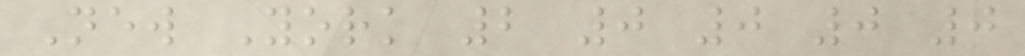New York 2 0 0 0 0
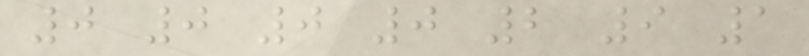0 0 0 0 2 9 1
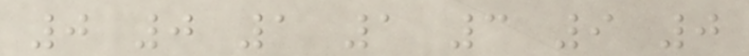0 0 1 1 3 9 0
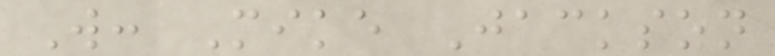W: Mike Jackson
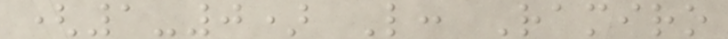(1-0) L: Ramiro
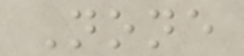None
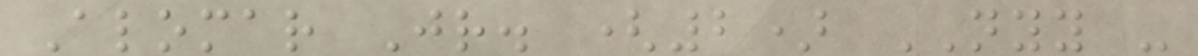Alomar Jr. (2) NYY -
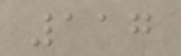117
